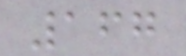167
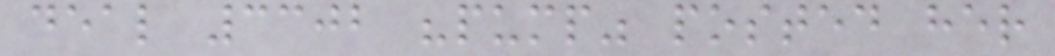deal 3302 "pump" posted her
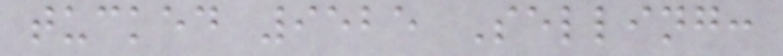tucked 9525 Selling:
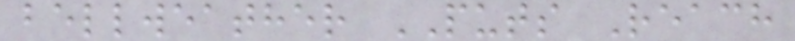bellweather PUTS Reach
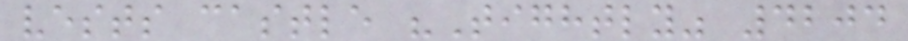vests castle "Tightly" 4204
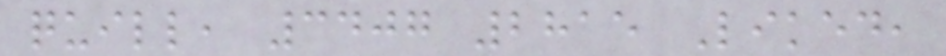quill, 3407 2815 Liked,
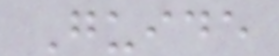Guide
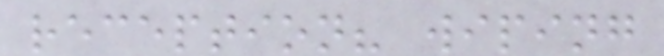reception? wiping
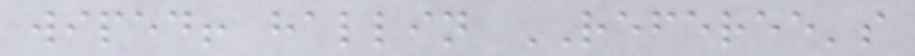wiped! hallin REFEREE's
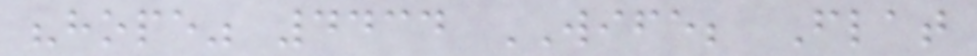"hope" 4434 WIFE; Flat
